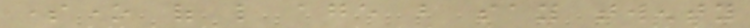someone of like age but say twenty
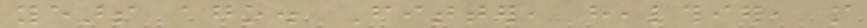years ago. Fitter, healthier, more
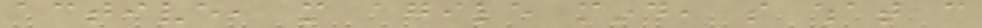active, more agile mind, so what can
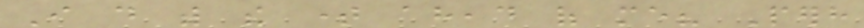I do with the time ahead of me? Perhaps
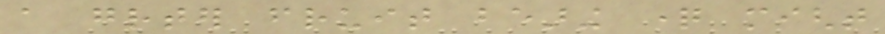a greater fruit bearing question might
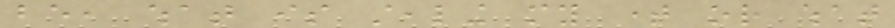be, what is stealing my time or what
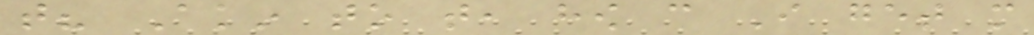that? Akin to that, how can I get more
